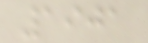1901
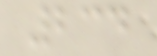234
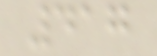417
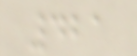421
